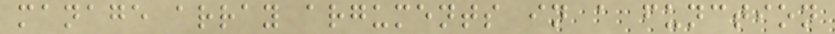manage array arguments in a function
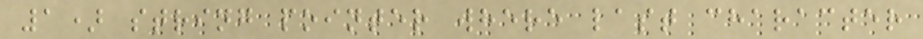1) string pointer where last character
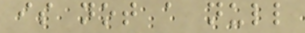is not a null
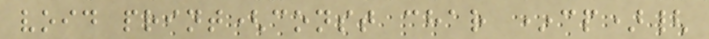void print(const char *cp){
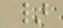}
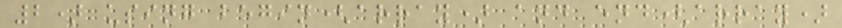2) using begin(array) and end(array)
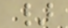}
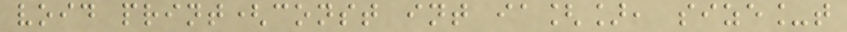void print(const int ia[], size_t
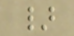}
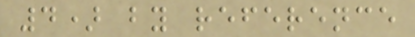4) by reference
